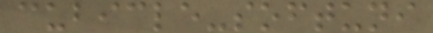cubicle-softuni
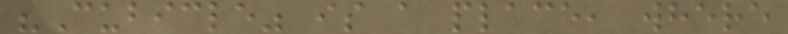"Cubicle" is a place, where
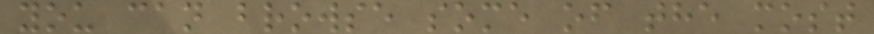you can browse some of the most
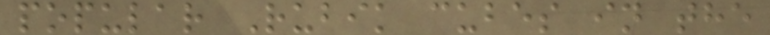popular Rubik cubes in the
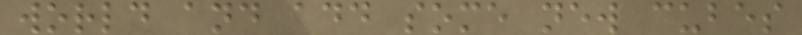world and add some new cubes
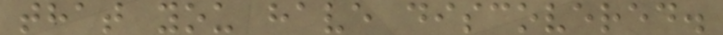that you have discovered.
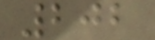202
